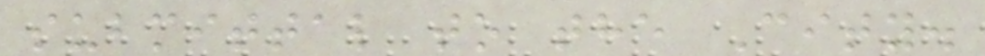submittal to the City.
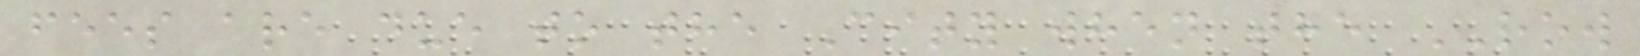fees are due to the City when the ROW
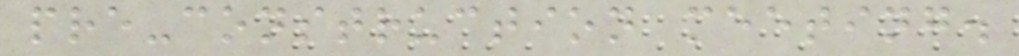pre-construction meeting.
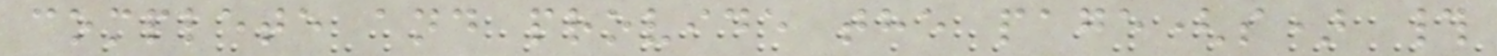complete and provide the page(s) #
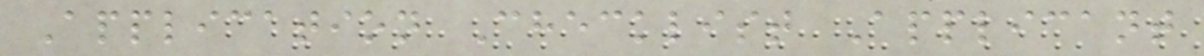Application Checklist Applicant
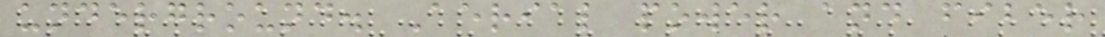underground. Aerial power and fiber
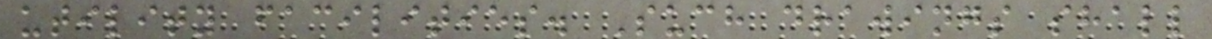utility facilities. Such drawings shall
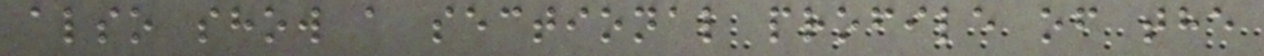also show a sectional profile of the
